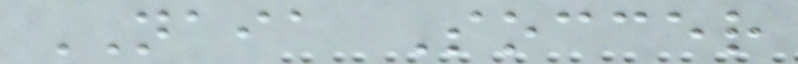NAIA Soccer
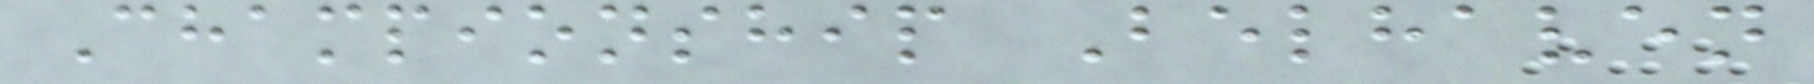Championship Belhaven
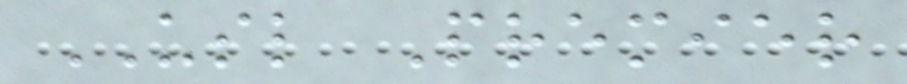USL Premier
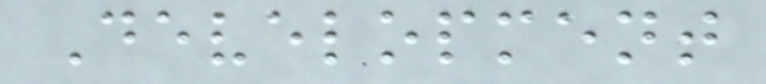Development
